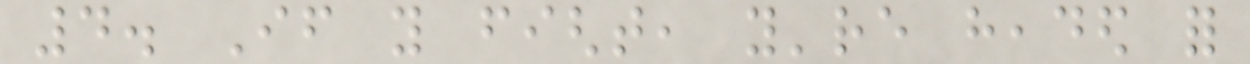4. If you fight, you're headed for
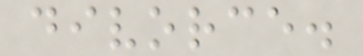divorce.
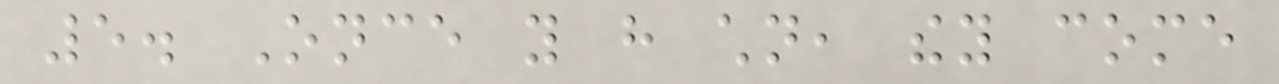5. Once you have children, they come
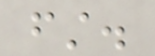first.
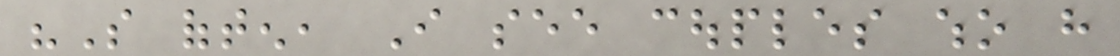"So often, I see couples who have
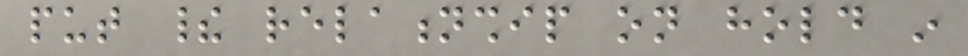put their relationship on hold in
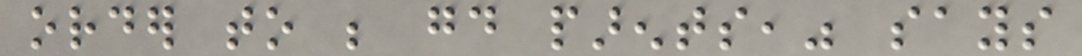order to be good parents," says
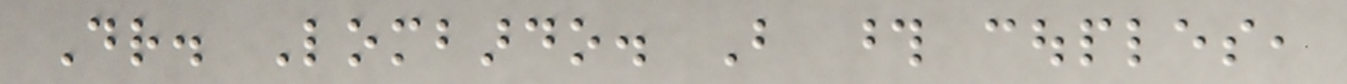Dr. Lombardo. But those couples,
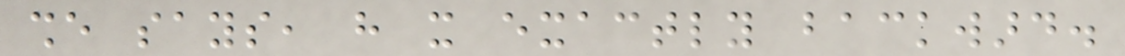she says, have it exactly backward.
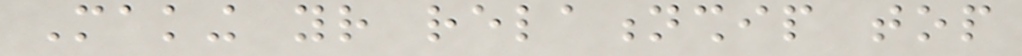Making your relationship top
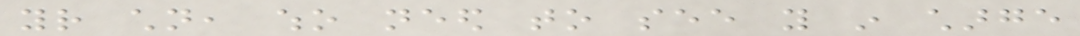your children, who need to see you in charge
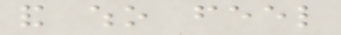and who feel
